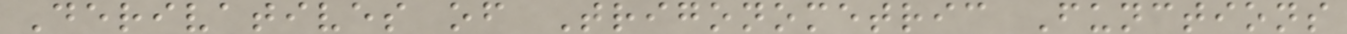Derivatives of Trigonometric Functions
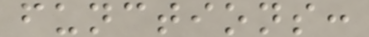functions:
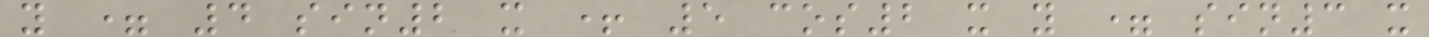y = 4 sin2 x + 5 cos2 x y = sin3 x
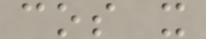cos x
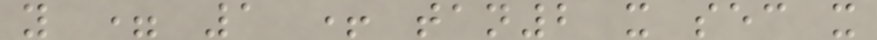y = 1 + tan2 x sec x
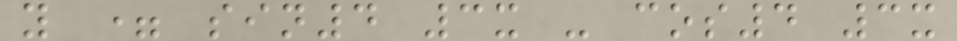y = sin4 3x - cos4 3x
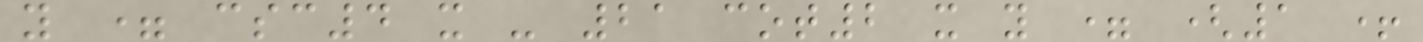y = csc4 x - 21 cot2 x y = (1 +
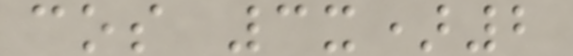cos 3x)2
